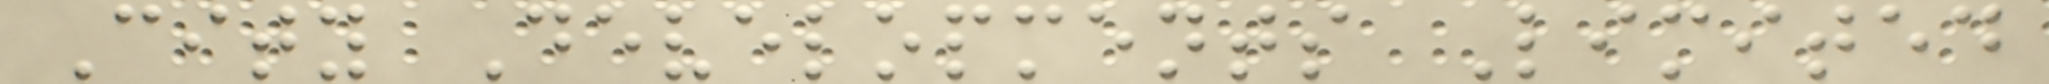City Developments Limited
